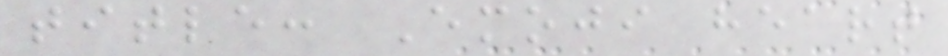title: Emoji heart
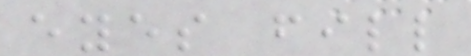eyes fill
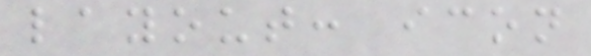layout: icon
